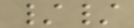//
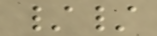//
